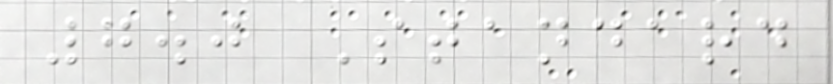7.0 Standard
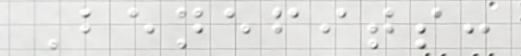Benefits:
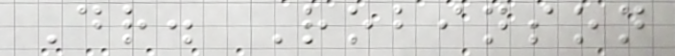Dr. Robinson
